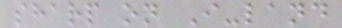sharp on I-land
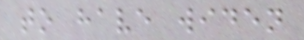to have widen
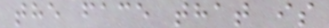the face that is
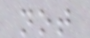not
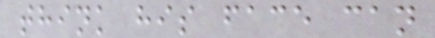think his face can
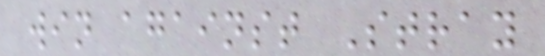win against Stray
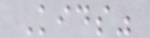Kids"
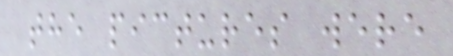the pictures were
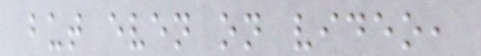but even on video,
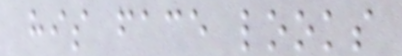his face looks
